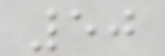50
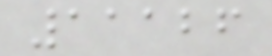11126
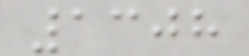1308
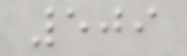509
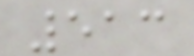513
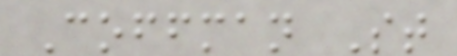Coffman St
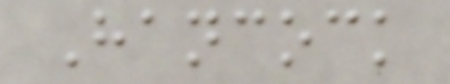Hancock
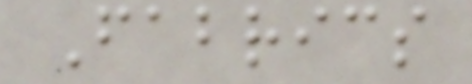Fabrics
